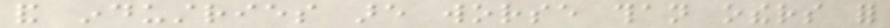and industries are worse than others for
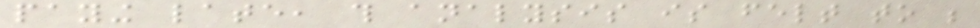paying late, this analysis is felt to be
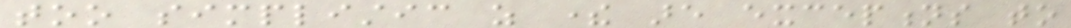too simplistic as there are exceptions to
